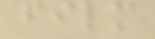film
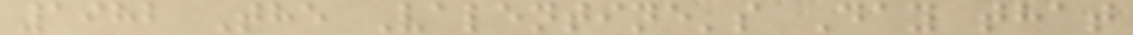1982 The Valentine's Day that
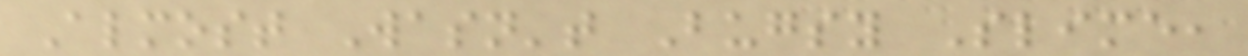Almost Wasn't Bugsy Slime,
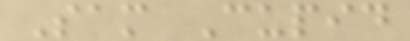Sam Cupid
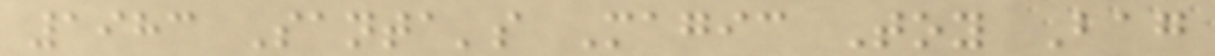1983 Santa's Magic Toy Bag
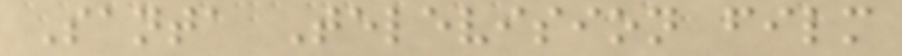Santa Television film
